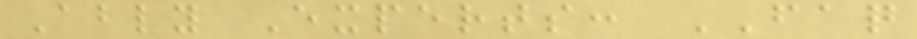Ably Experts: FAQ
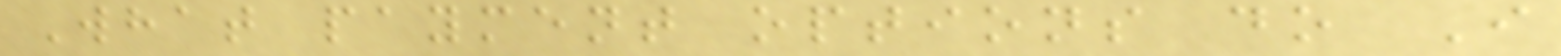What payment options do I
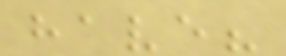have?
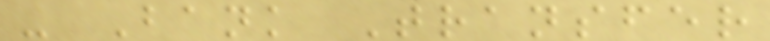- Bank Transfer
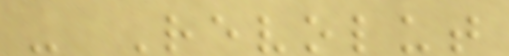- Revolut
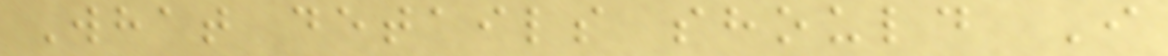What details should I
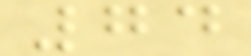74
